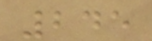245
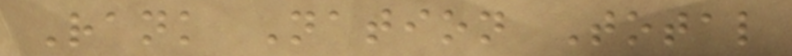Rank Nation Total
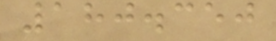180.350
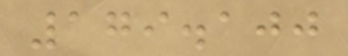179.100
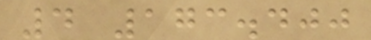4 173.400
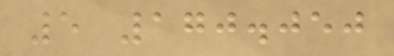5 170.050
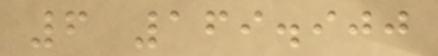6 169.900
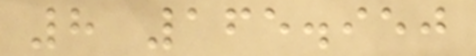8 165.950
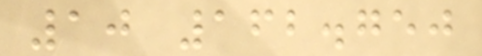10 162.750
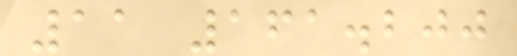11 161.200
